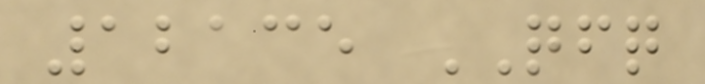12135 QFQ
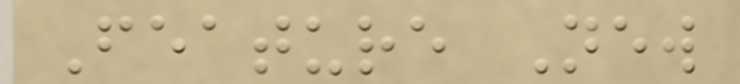Feature New
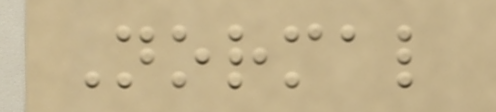Normal
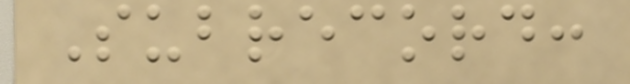Subrecord:
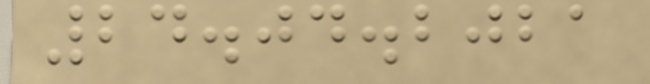24.04.2021
